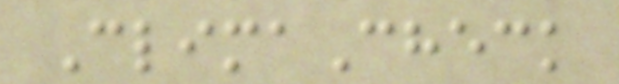ClimaCheck
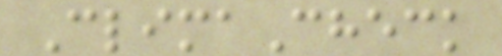ClimaCheck
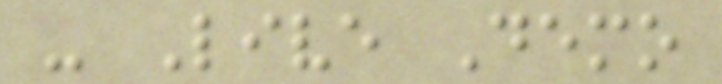- Live Demo
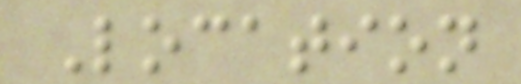Location
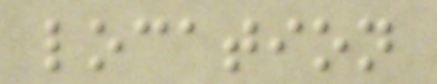location
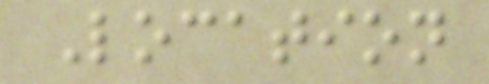Location
